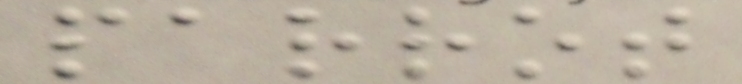parrot
